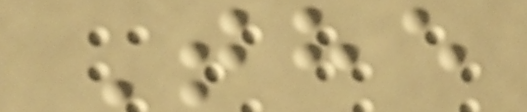The
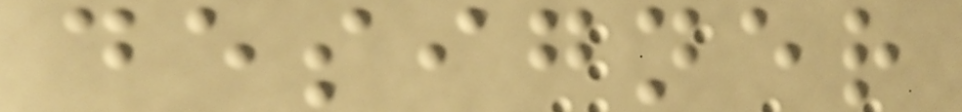designer
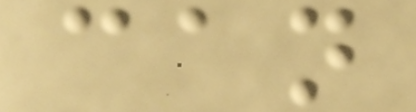can
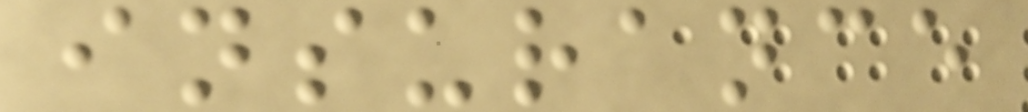insurance
